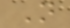N
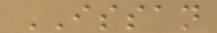ISSAN
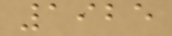1925
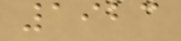1923
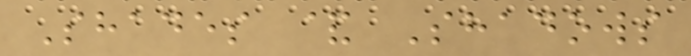Shades & Shadows
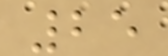25
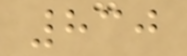830
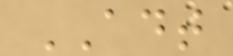ADT
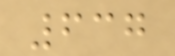637
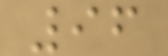96
